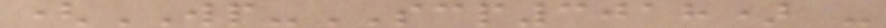(WP-SCP3018) -
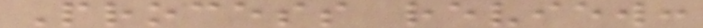Process review:
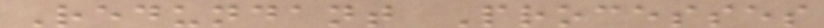Redundant Processes
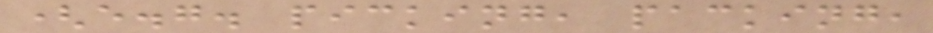(e.g. picking, packing,
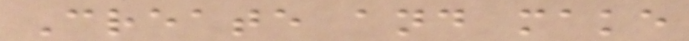Create and make
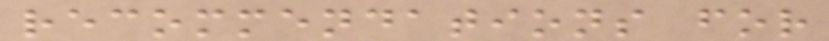recommendations for
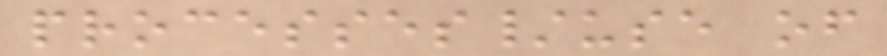processes/use of
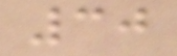30
